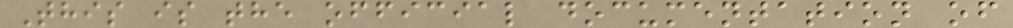This is the official documentation of
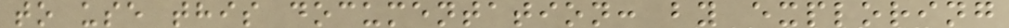to use this documentation: by exploring
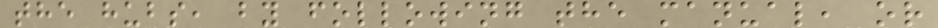the hubs, by following the manual, or
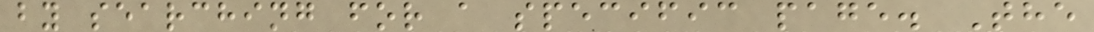by searching for a specific page. The
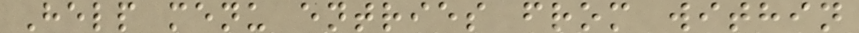Help menu entries from within
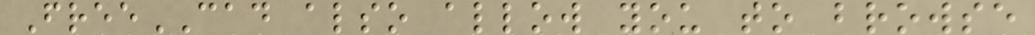FreeCAD also allow you to browse
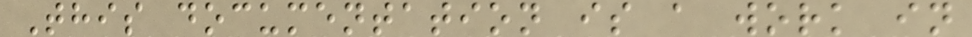This documentation is a work in
